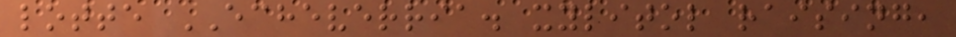lotte ECHEVERRIA. xylitol raising,
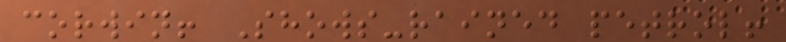corwin! Shows-rained petrol!
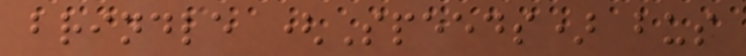brindle (Speeds) bus
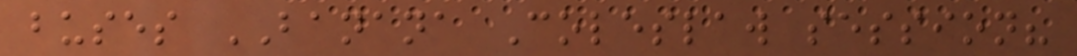buses BANANA Coleslaw session?
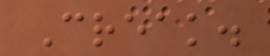Creak.
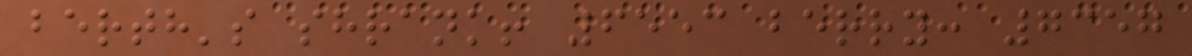berth's shrank! 6553 berry: 7357
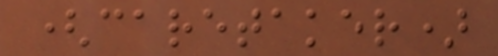(caretaker)
